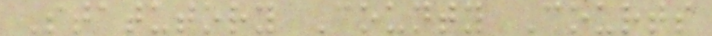Statutory County Courts
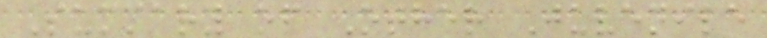Summary of Other Juvenile
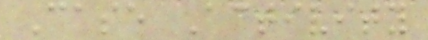Case Activity
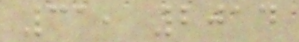31, 2014
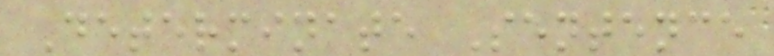Determinate Sentence
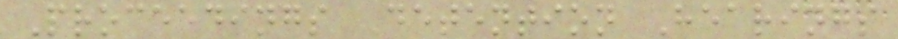Proceedings Detention Hearings
